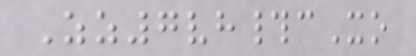Zz7vh#cXo
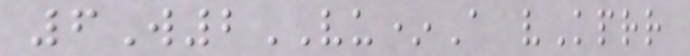6W2VU*A vKprr
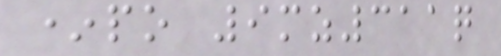*po 9mz311q
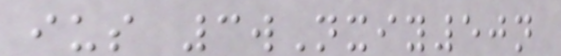ius 3wNxiy50n
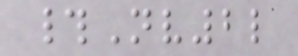#Nv2l
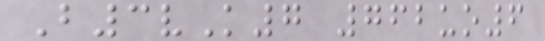B3vK7 762uo6
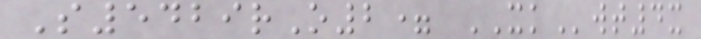S5429rO2= XKwt4x
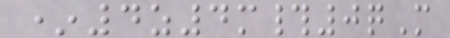*4z4m#0qM
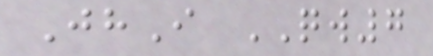JhI QW7
